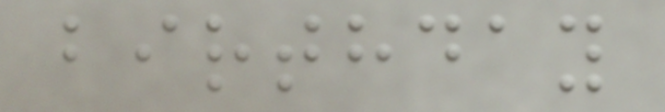birthday
